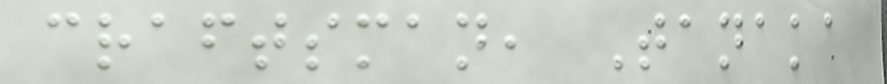craftsman, Tanaka
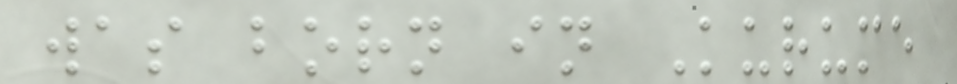was born in Kurume
